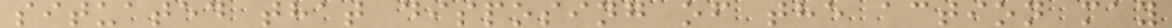situated that disposing of the action may
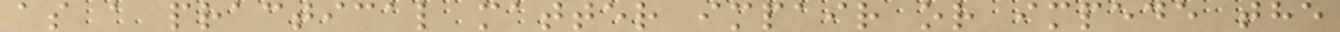as a practical matter impair or impede the
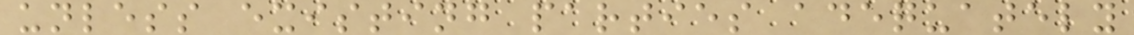unless existing parties adequately
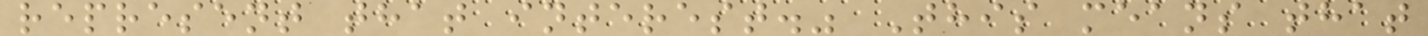represent that interest." This means that
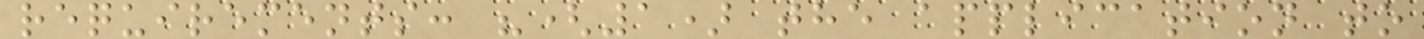requirements: "(1) the application to
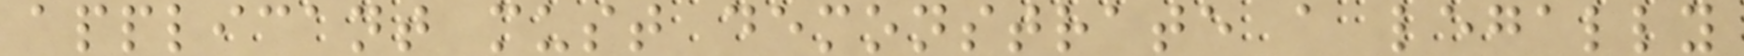applicant must demonstrate a legally
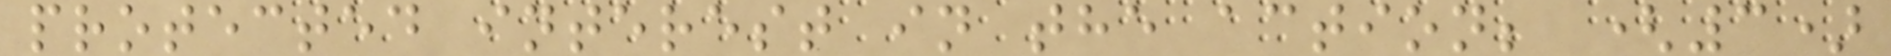protected interest in the action; (3)
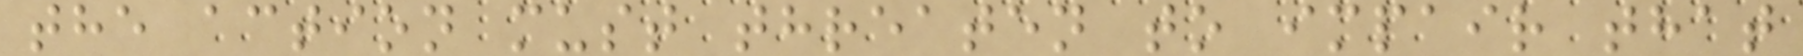the action must threaten to impair that
